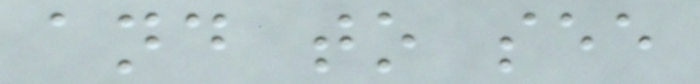and to see
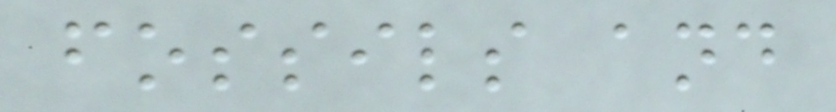fossils and
